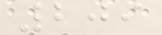209
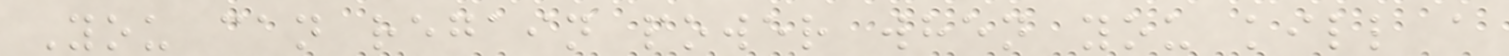You can regain power when you kill a
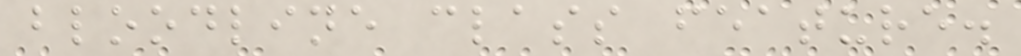bloodline class feature.
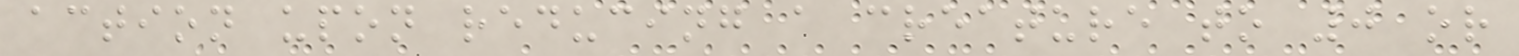action upon reducing a creature to 0 or
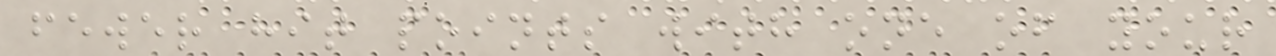fewer hit points with one of your
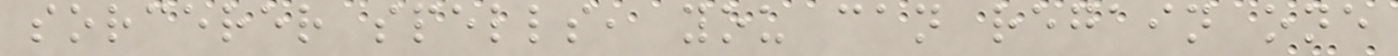sorcerer spells, you can regain one
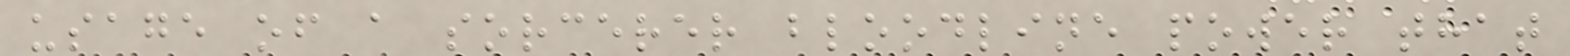usage of a sorcerer bloodline power that
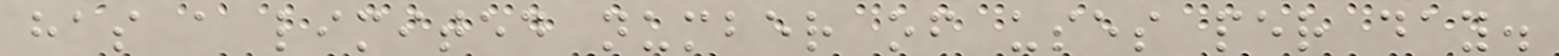has a limited number of uses per day.
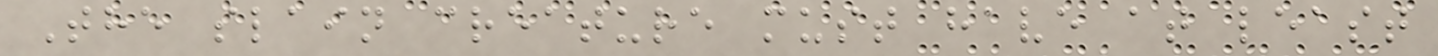The slain creature must have at least
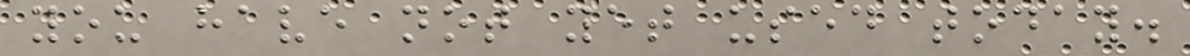you have not yet used today.
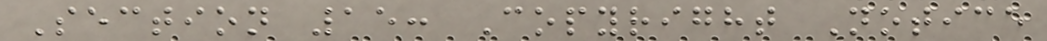Section 15: Copyright Notice
